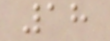18
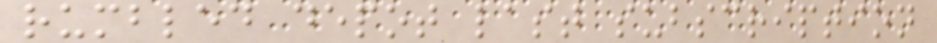rumbled depot last subscription
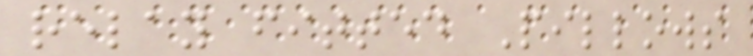relay fitted Pillows
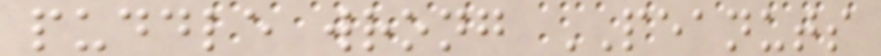puddle wrong PEANUTS
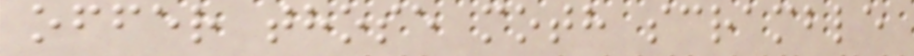offer those moth scramble
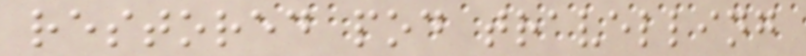restored pod travelling
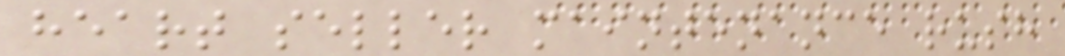heart seller maintenance rush
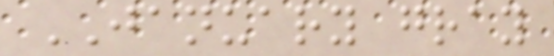JANUARY gray
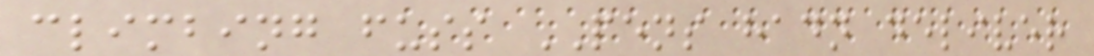climbing fuss PENS hadn deliver
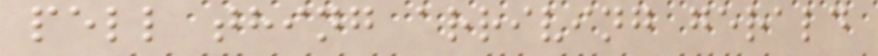pell thing arriving gerald
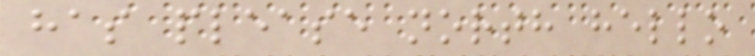has please north hello
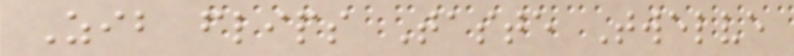Zib flips Taste Twelve
